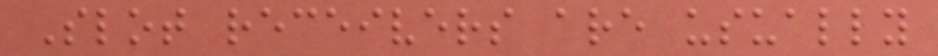Slot receivers are usually
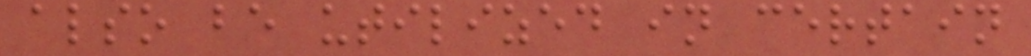also be utilized in certain
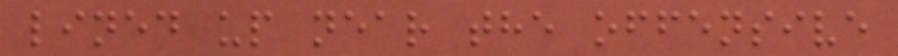lined up near the offensive
